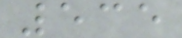535
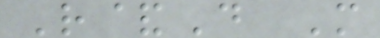R&D M
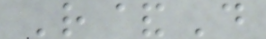R&D
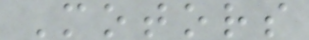Motors
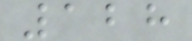128
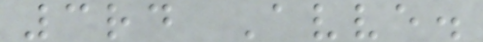3rd Avve.
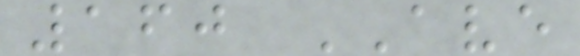160 AVE
